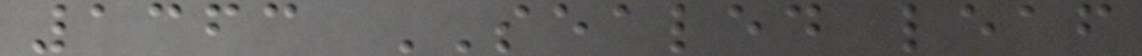1363 SEALED leaf
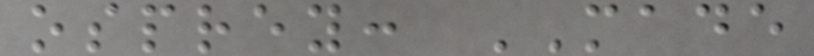osprey: MADE
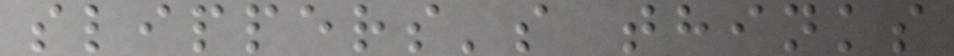slippers's thinks
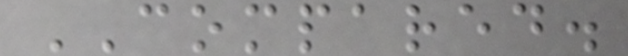COMPARED.
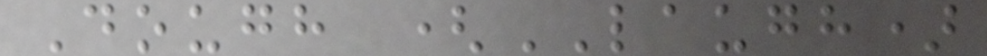Dough (LAUGH)
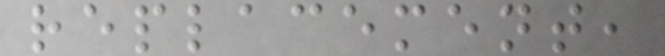replacement,
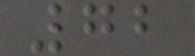72
